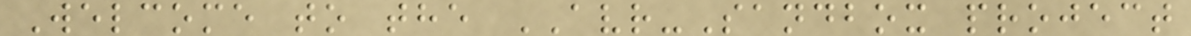Welcome to the AVR-Sandbox project
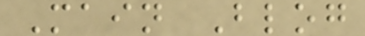Main Blog
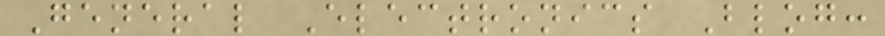General Electronics Blog:
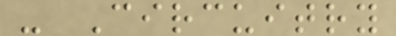- Circuitry
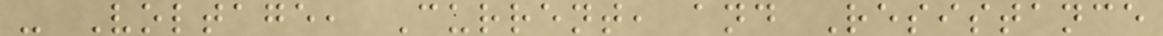- Voltage, Current, and Resistance
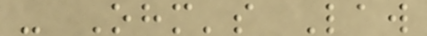- Ohm's Law
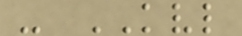- KVL
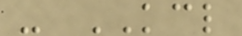- KCL
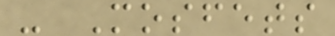- Mosfets
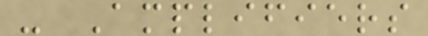- Amplifiers
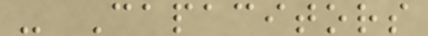- Capacitors
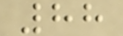88
